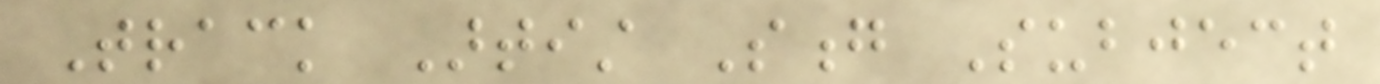Track Artist Song Subject
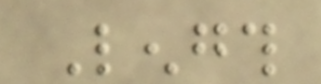Length
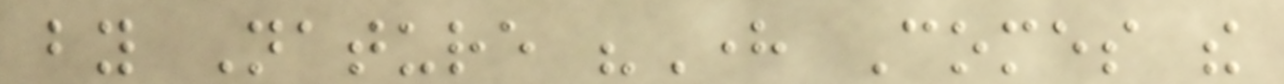by Nature "Here Comes the
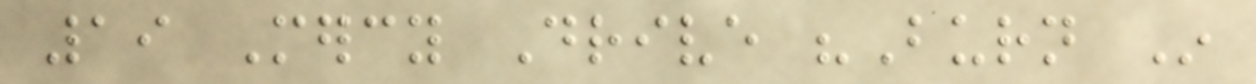19 Mercy Drive "Burn In
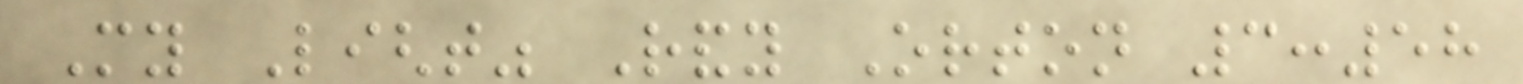My Light" Randy Orton 3:58
